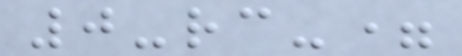0-rc-=
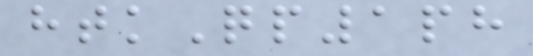htkQp1ph
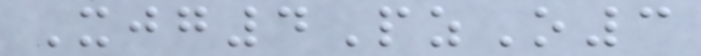Xjg4PzO3
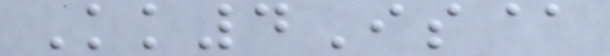Kk4Is@
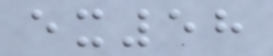ex58
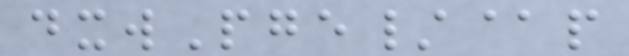dxwPge/@p
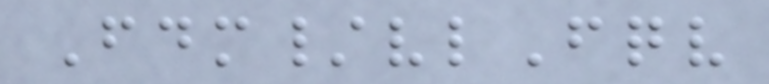Fdm/vlFqv
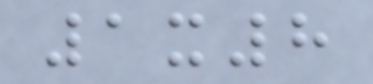1x8
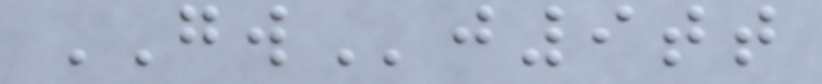GWj9tt
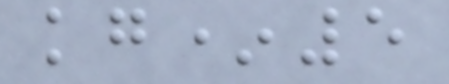kg*5
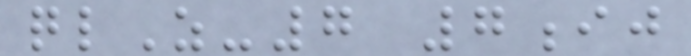qlZ-7 7ij
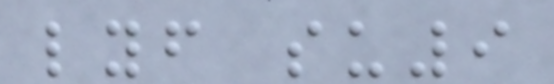lyf su9
